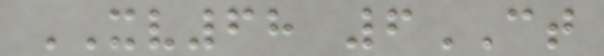XV68 6CT
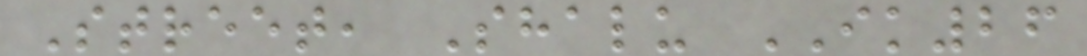Street, Shalu IK26
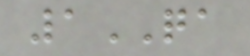1QA
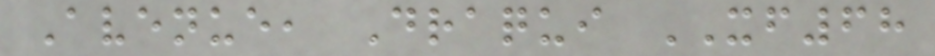Avenue, Draqui XF68
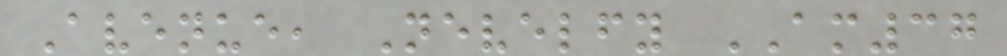Avenue, Nevelfy AM37
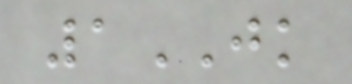1JK
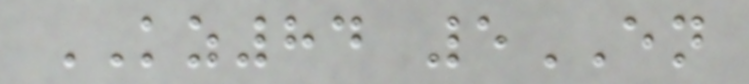KZ84 5EN
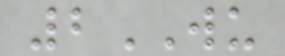2WU
